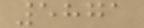5871
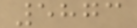5873
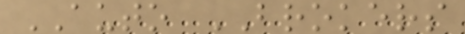AUTO BROKERS
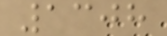1308
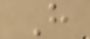H
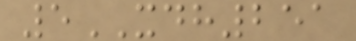5XDH251
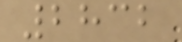2832
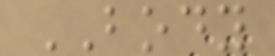BODY
